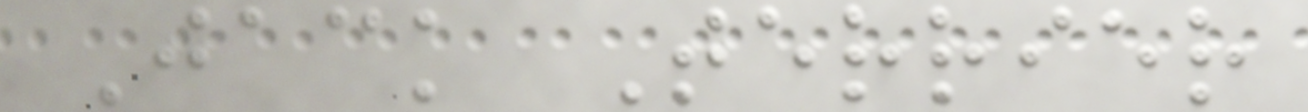Jack Terrier
